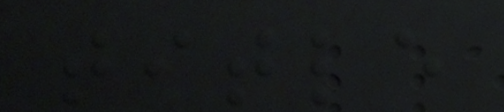title
